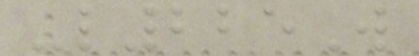-l225W
